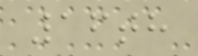16th
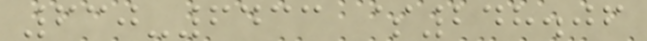630-6433 $248.06
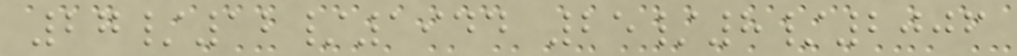27/12/1944 25/8/2006
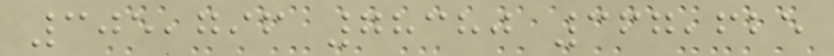305,796 78380 367,625
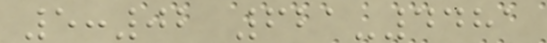5:02 621-4481
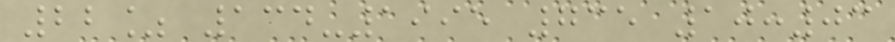22% 134-1995 735 10:03
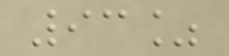93%
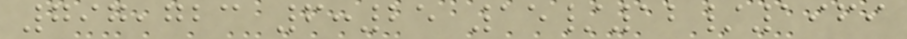797,723 6:25 15/12/1969
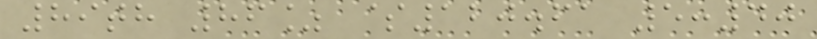89th 86% $120.61 5:40
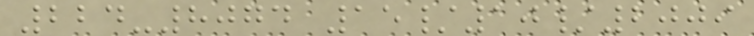224-8074 15/10/2009
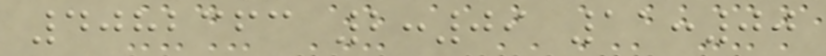4082363 2:09 11:00
